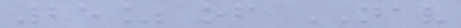25% of NAV
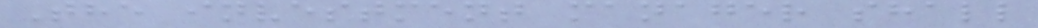The investment manager shall
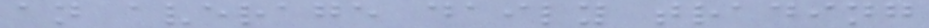an average daily trading
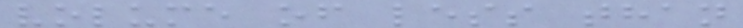volume of less than
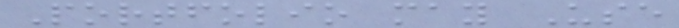Portfolio may Use
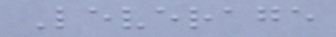Leverage
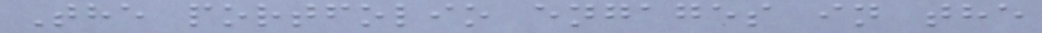The portfolio engages in the
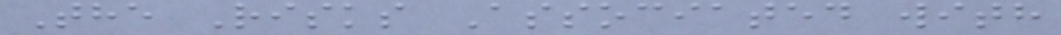The Risks Associated with
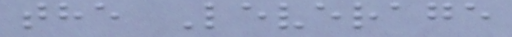the Leverage
